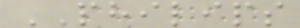PHILIPS
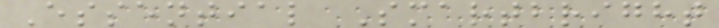Essential Smartbright
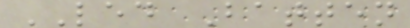LED Batten
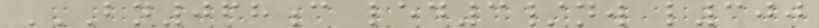BN068C LED3/NW L300
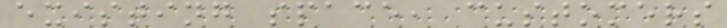existing space, customers
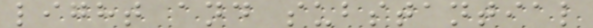light and substantial
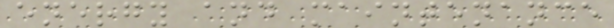energy and maintenance
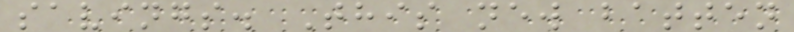savings. This new batten
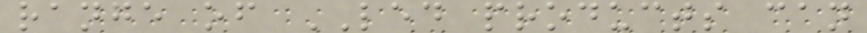range of LED products can
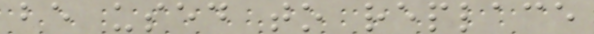be used to replace
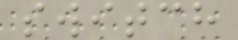switch
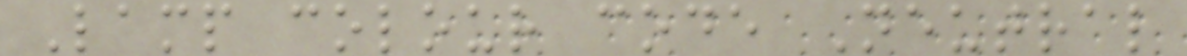Lamp colour code Neutral
